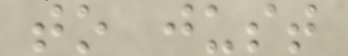to just
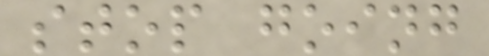stop going
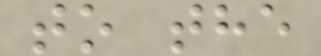to the
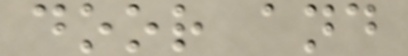door and
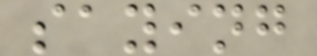saying
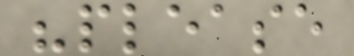"please
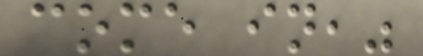come in,"
